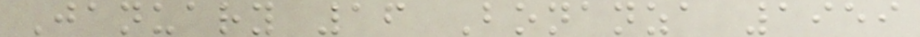January 16 Bonanza 1959
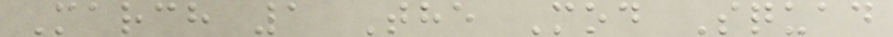March 1 The Mod Squad
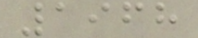1968
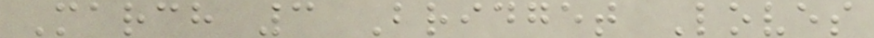March 3 Bridget Loves
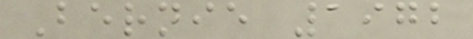Bernie 1972
